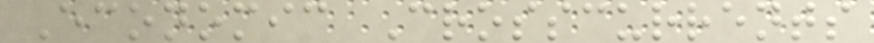Economic Crosscurrents
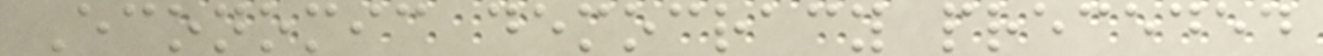Economic democracy preceded
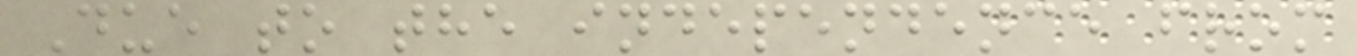Due to the independence from
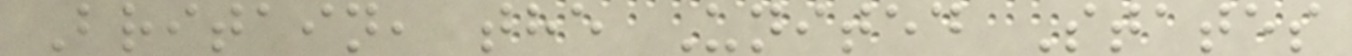Britain, the United States
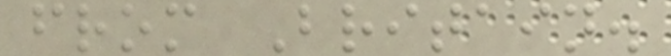from Britain.
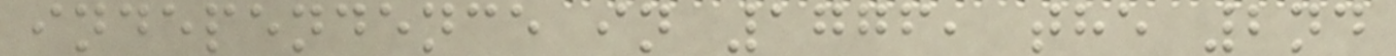independence in 1776, the 2nd
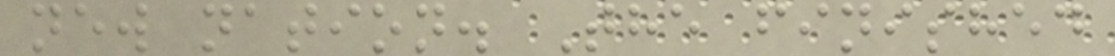new nation. The finished
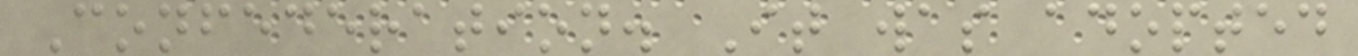Confederation. It was adopted
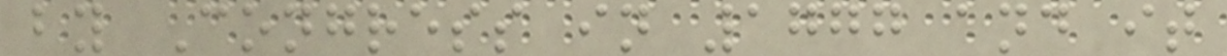by Congress in 1777 and it
